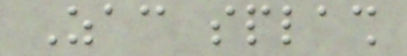Zac splash
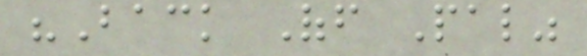"Back Off Pal"
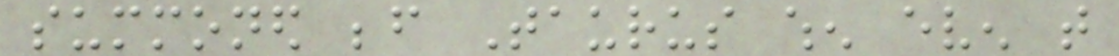summoned before Taurus when even that
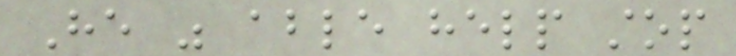He was able help stop
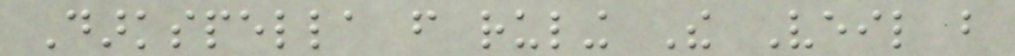Darkspella from ruling The Veil but
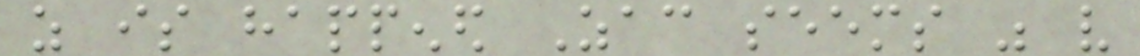as is happened Zac seems was very
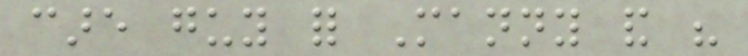care guy for Manny and his
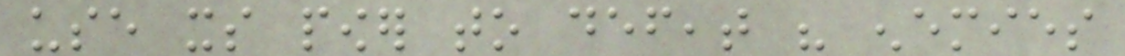use its power to defeat his enemies
